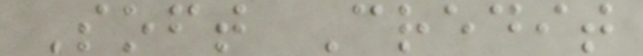Soft Credit
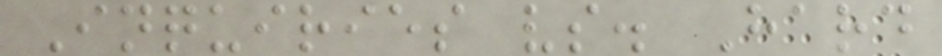Inquiries vs. Hard
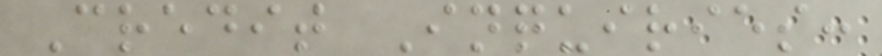Credit Inquiries:
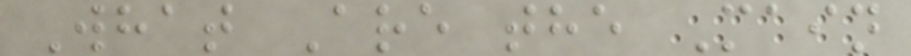What Are the Main
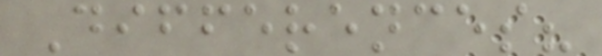Differences?
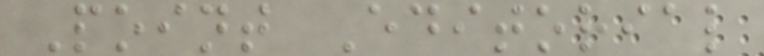Point Editorial
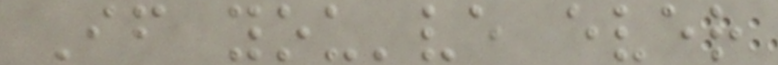If you've ever
